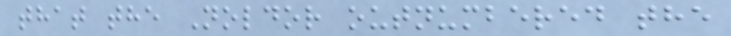that the Noldor outnumbered the
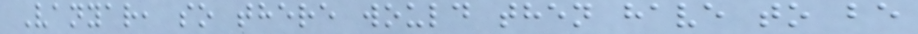Vanyar, so there would then have to be
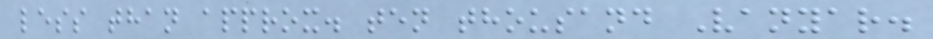less than approx. ten thousand Vanyar.
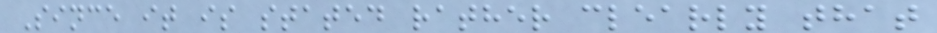Since it is stated rather clearly that
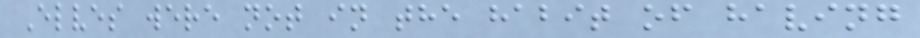Elves were not in the habit of having
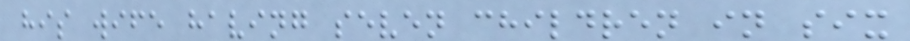his wife having seven children in six
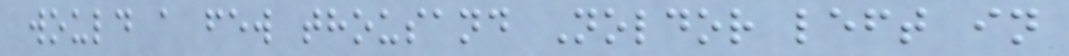would a few thousand Noldor left in
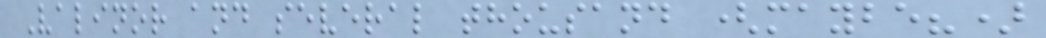Valinor and several thousand (maybe?)
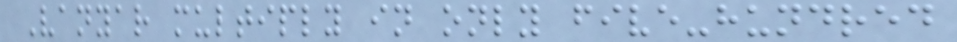Vanyar multiply in only five-hundred
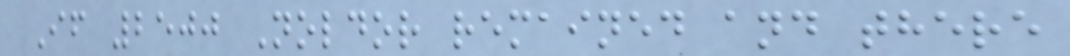If 2500 Noldor remained and there
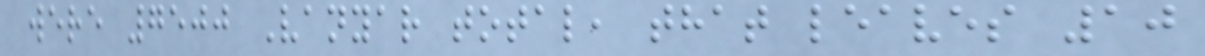were 7500 Vanyar total, that leaves 10
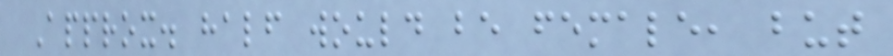Approx. half would be female, but
